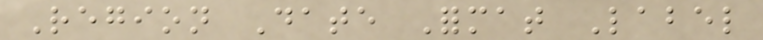Region Date Format Label
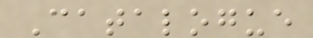Catalogue
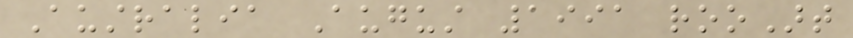Australia August 1991 rooArt
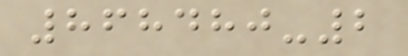868480-2
